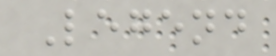Legend
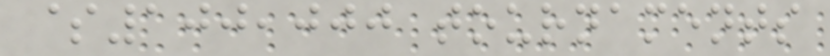$100,000 tournaments
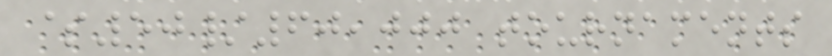$50/60,000 tournaments
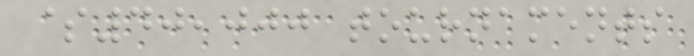$40,000 tournaments
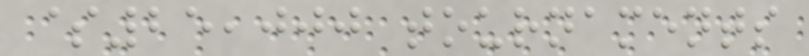$25,000 tournaments
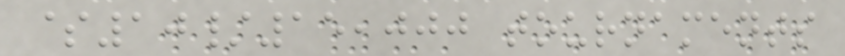$10/15,000 tournaments
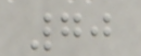70
